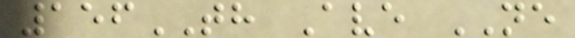156TH Ave NE
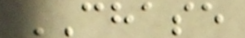CHASE
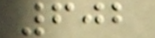602
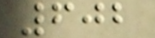602
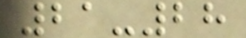21-28
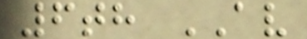6th AV
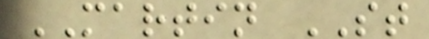MARTIN ST
